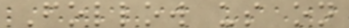Follow us on
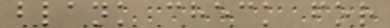blank check for
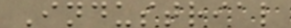Industrial
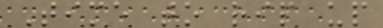Time to rip up
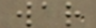war
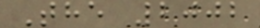The 2002
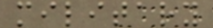military
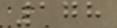178
